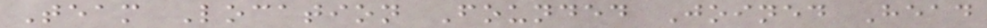Team Location Founded Joined Head
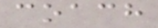coach
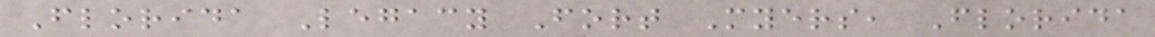Florida Legacy Fort Myers, Florida
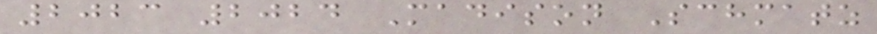2023 2024 Madison Schmatz
